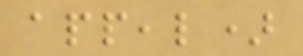appeal)
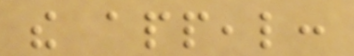the appeal:
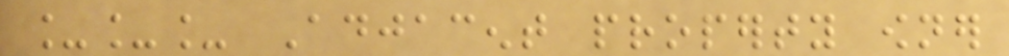___ Adjacent property owner
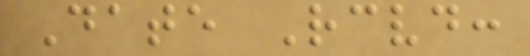Date Received:
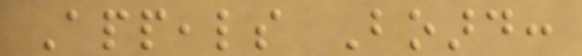Appeals Board:
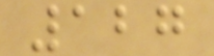127
